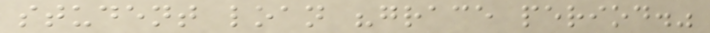student loan "grace period."
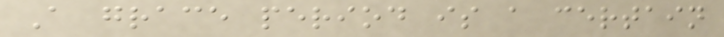A grace period is a certain
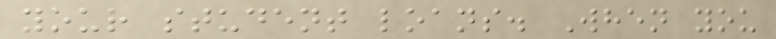your student loans. When you
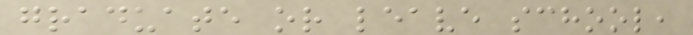graduate or leave school,
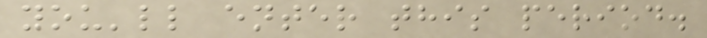you'll enter this period.
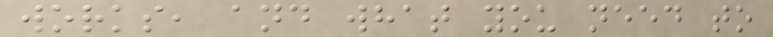works, and what you need to
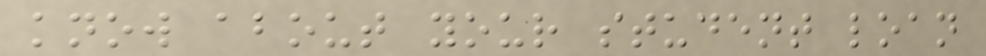know about your student loan
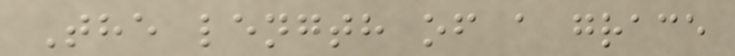The length of a grace
